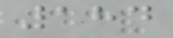184
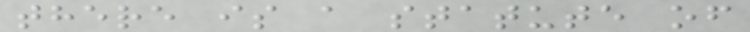there is a statute of
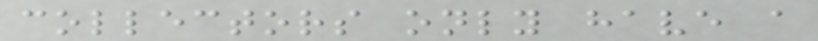collectors only have a
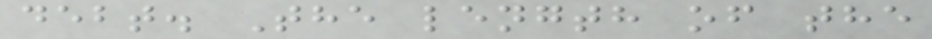debt. The length of the
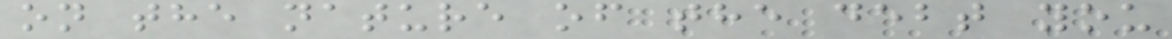on the nature of the debt you
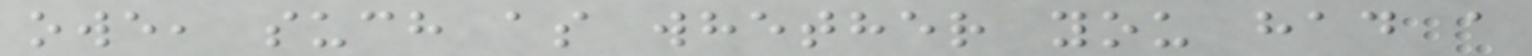owe, such as whether you had a
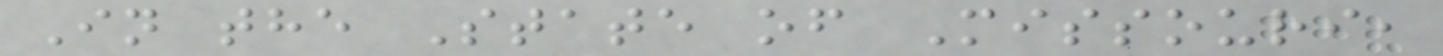In the State of Missouri,
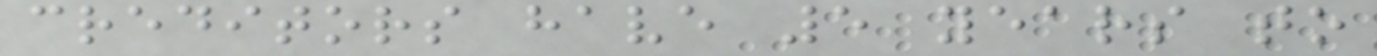creditors have 5 years to
